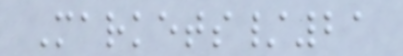Markets/21
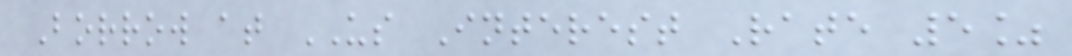Borrow at US Interest Rate 5%
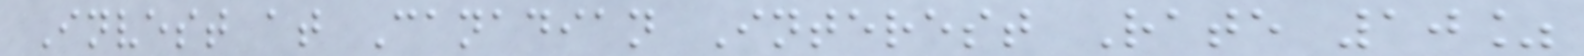Invest at Canadian Interest Rate 10%
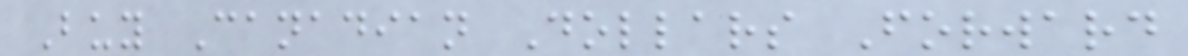Buy Canadian Dollars Forward
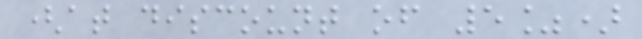(at discount of 5%)
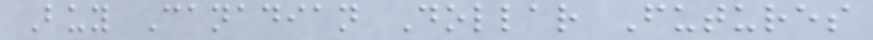Buy Canadian Dollar Futures
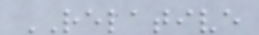RELATIVE
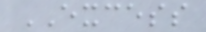EXCESS
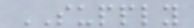SUPPLY
